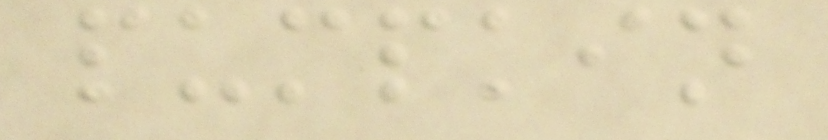pumpkin
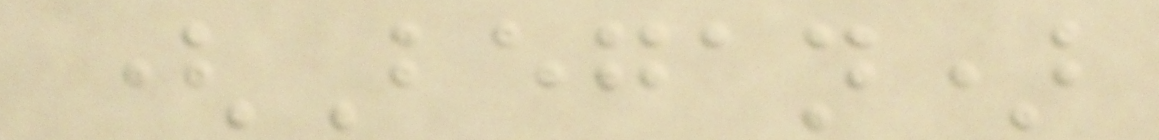(Began)
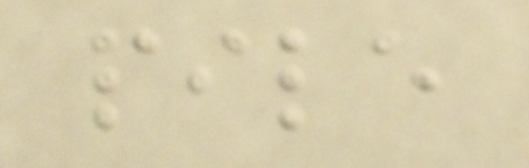pile
